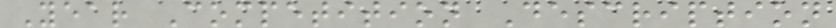Year Competition Description
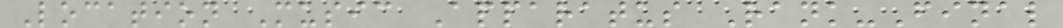Location Music Apparatus Rank-Final
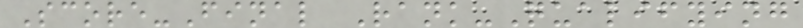Score-Final Rank-Qualifying
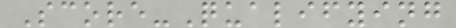Score-Qualifying
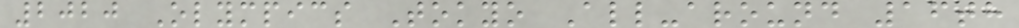2020 Olympics Tokyo All-around 16th
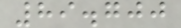89.700
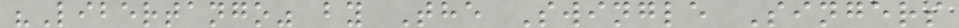"Libertango" by The Swingle Singers
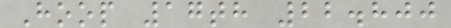Hoop 17th 22.800
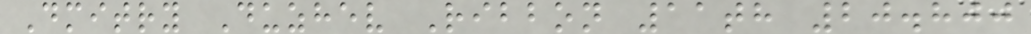Dmitry Duzhev Ribbon 11th 20.800
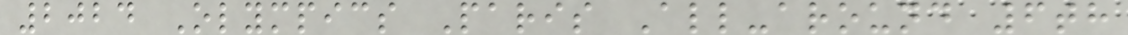2024 Olympics Paris All-around 6th
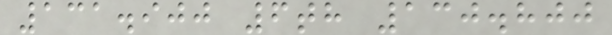131.900 6th 130.800
